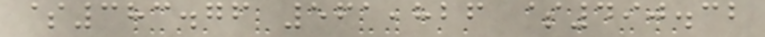$383.76 561,826 $490.32
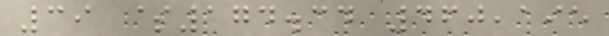39 $174.34 460,195
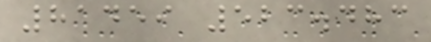81459 523.483
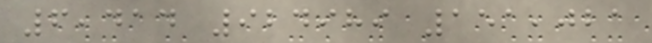6,414 924989 151,021
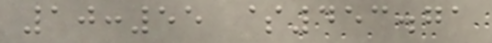10:55 $453.71
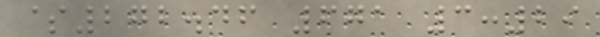$272.46 671 3:29
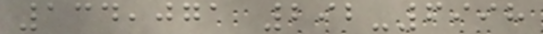134,071 292-6998
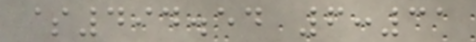$494.54 6:31
